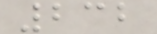232
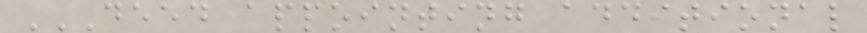DEED APPOINTING ADDITIONAL
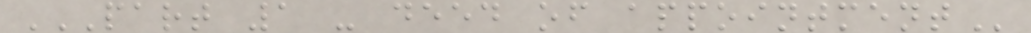PART 1 - DEED OF APPOINTMENT
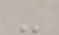-
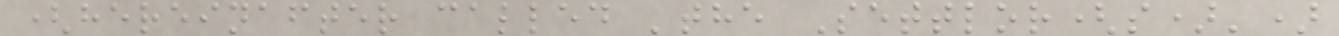(hereinafter called 'the Settlor(s)')
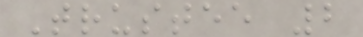Trustee 2
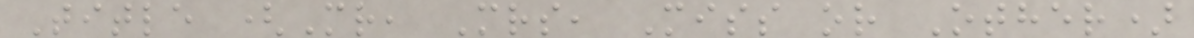Title (Mr, Mrs, Miss or Other)
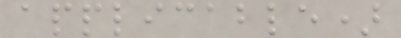applicable)
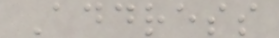Address
